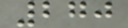270
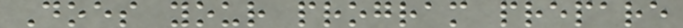Does your program prepare
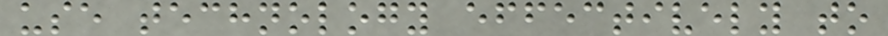use technology effectively to
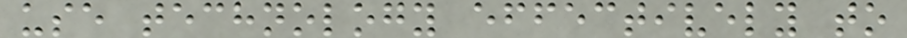use technology effectively to
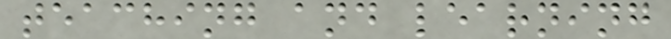teaching and learning
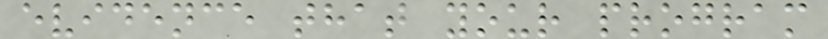evidence that your program
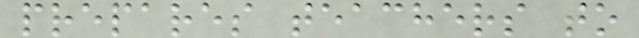prepares teachers to
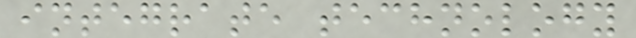integrate technology
